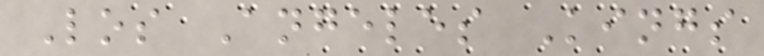Los Angeles Kings
